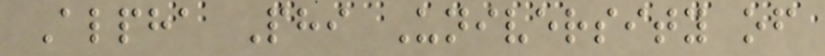Alpha Phi University of
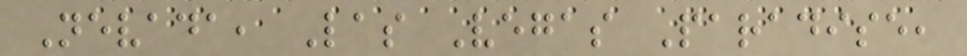Nevada, Las Vegas Paradise,
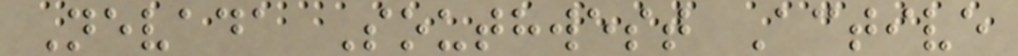Nevada Southwest Active
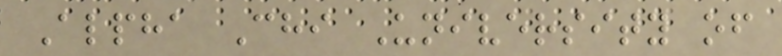Alpha Chi University of
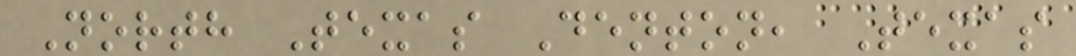North Texas Denton, Texas
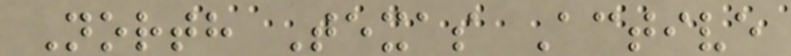North Texas Active
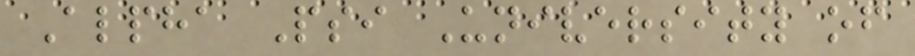Alpha Psi University of
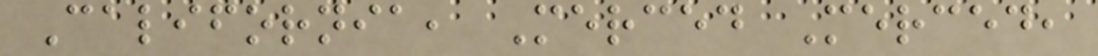California, Merced Merced,
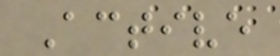Active
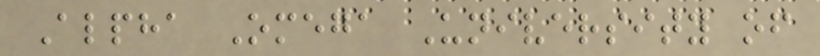Alpha Omega University of
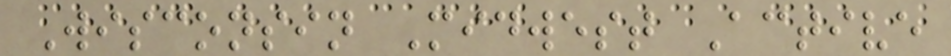Wisconsin Midwest Active
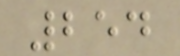254
